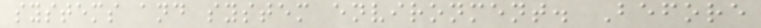systems and system environment. Before
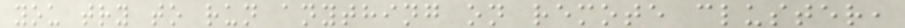you try to run anything on remote cluster,
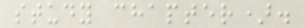study chapter).
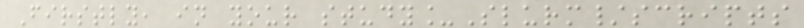Firstly, in your study_Slurm/scripts
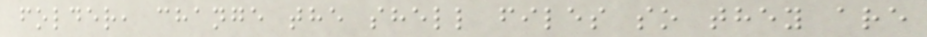folder, change the shell files so they are
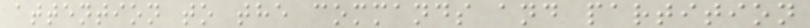attention to the commands and partition
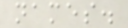names.
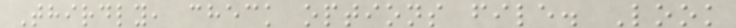Thirdly, check options file. Look
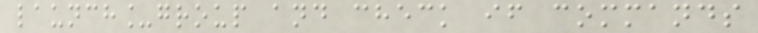launch_group and check if commands
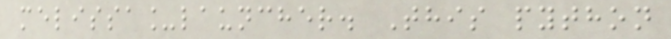melissa_launcher. This python
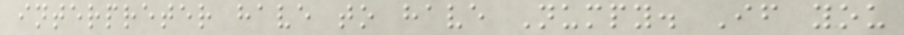interpreter have to have Numpy. If you
